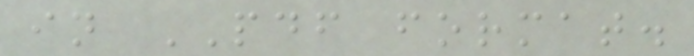in PDF format.
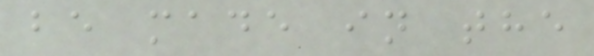be made in the
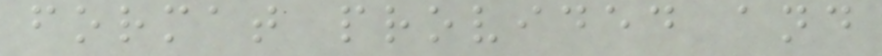format provided and
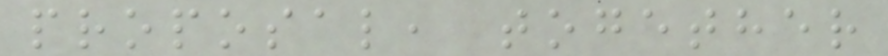proposal, together
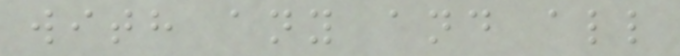with any and all
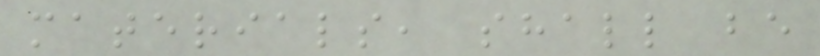materials, shall be
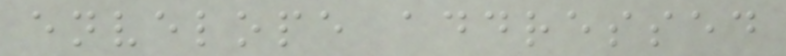envelope addressed
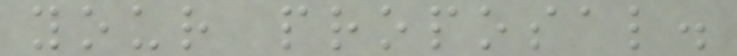your proposal.
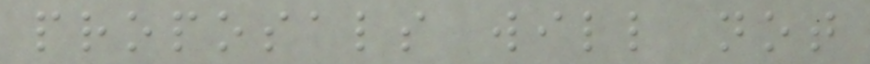proposals will not
